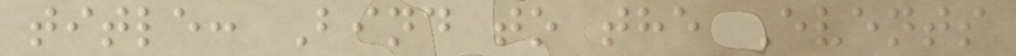title: Bind to the Events
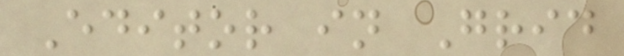Editor in Grid
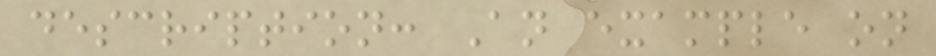description: An example on
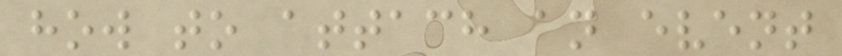how to attach an event
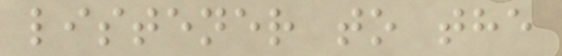listener to the
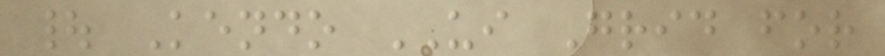| Kendo UI Grid for
